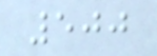500
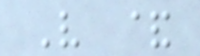V &
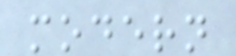modern
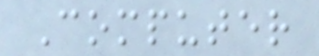Computer
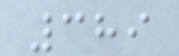389
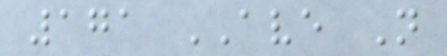171 AVE N
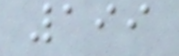199
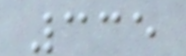335
